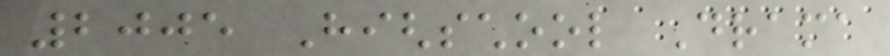2005 Highschool Drama
